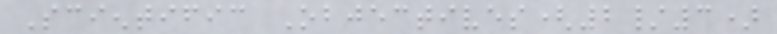Scientific Objectives(2/3)
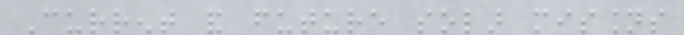Current and future solar missions
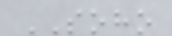SOHO
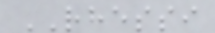RHESSI
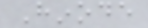Hinode
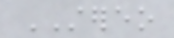STEREO
